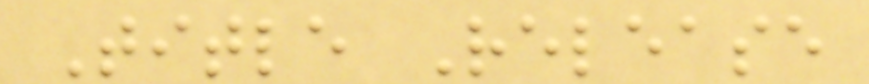Title Release
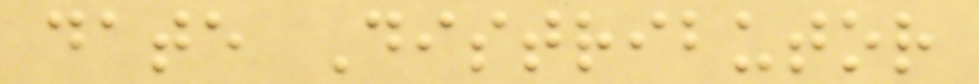date Distributor
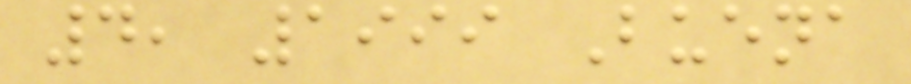4, 1999 Buena
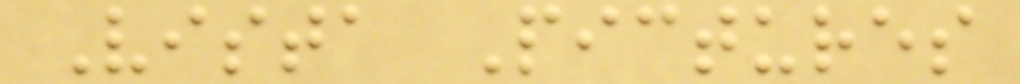Vista Pictures
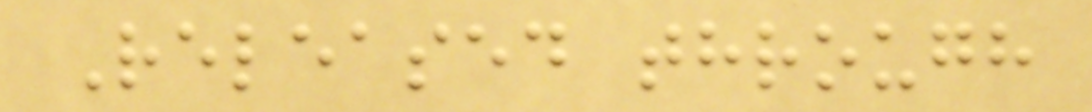Released through
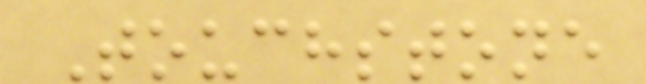Touchstone
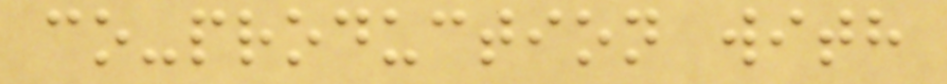co-production with
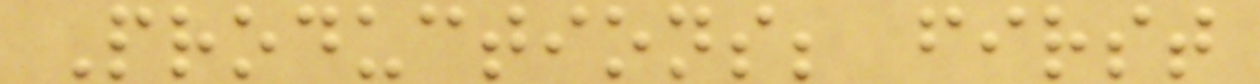Productions; first
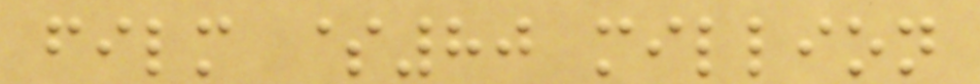film $80 million
